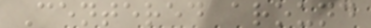Centered around
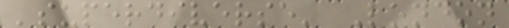'superdiverse' London
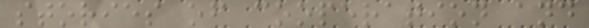stories of cooperation and
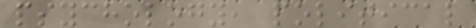psychology, political
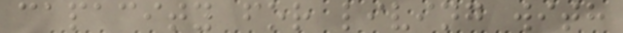capacity for living with
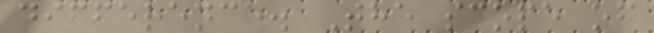difference. The scope of
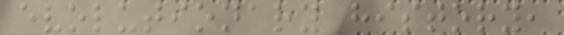evolutionary history,
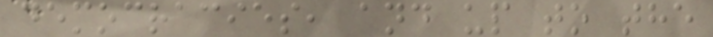democracies, and up to the
